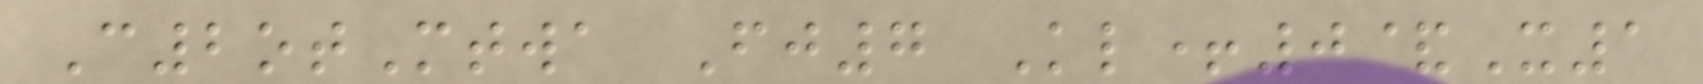C2otMtwa Fj7 Kl+0&X1
